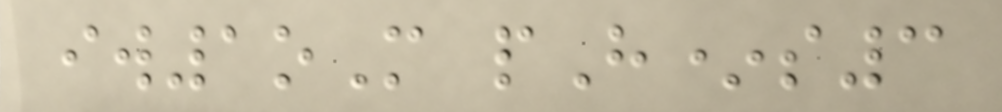iw1oM pH*s3
